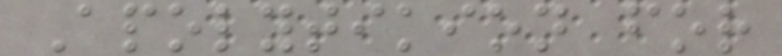Apolytikion for
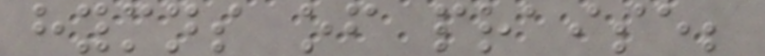hymns of praise;
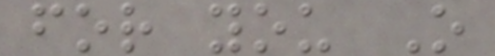for you O
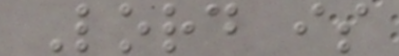Lord is
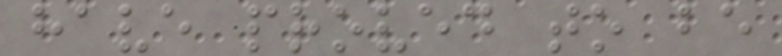have proved to be
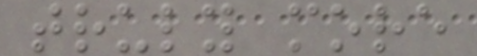truly more
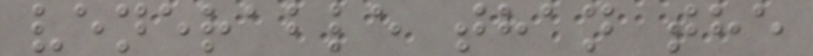venerable than the
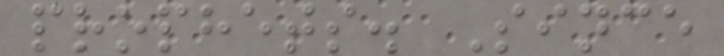prophets. Since
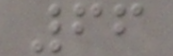66
